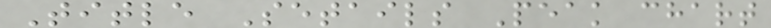Title Setails Peak chart
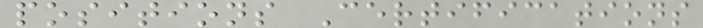positions Certifications
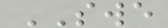SWE
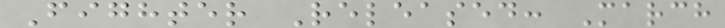Fighter Released: March
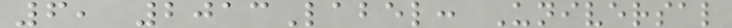6, 2013Label: Universal
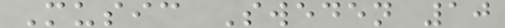Music Sweden 10
